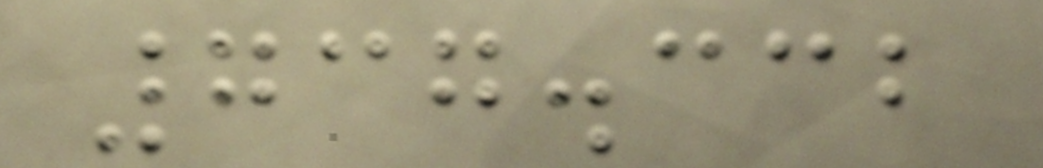737.332
